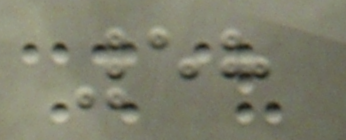58
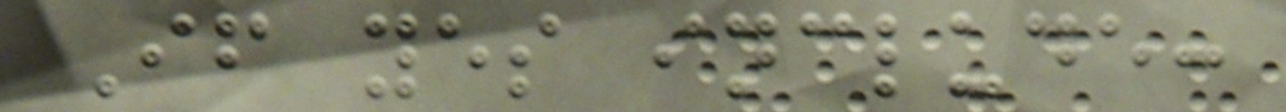If yes include:
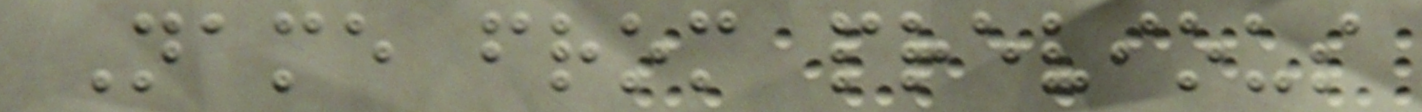Name from previous
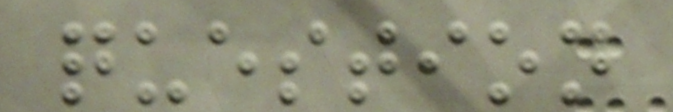question
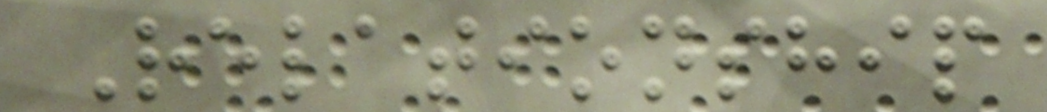Relationship
